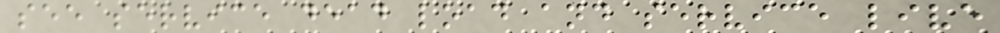see service dead load and service live
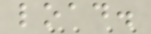load.
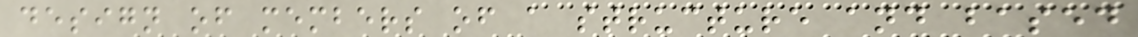design of members of a structure and based
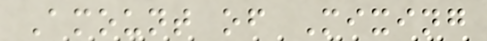Amount of Mixing
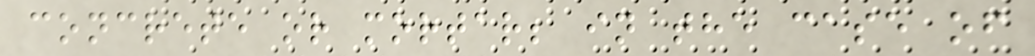concrete or mortar; in the case of
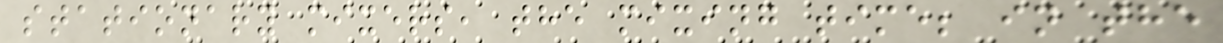stationary mixers, the mixing time; in the
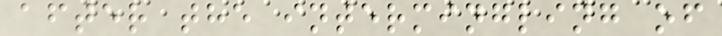after the intermingling of
